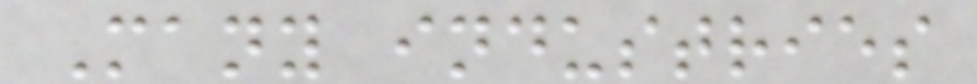Many industries
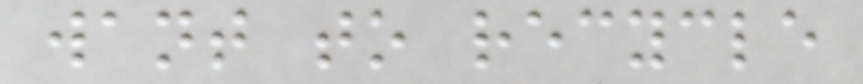want to recycle
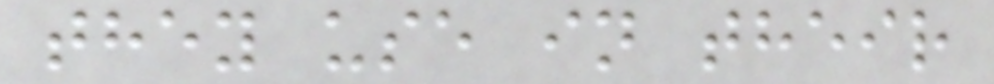they use in their
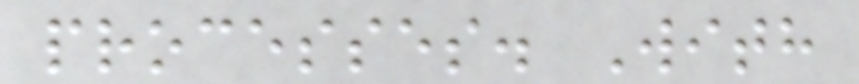processes. With
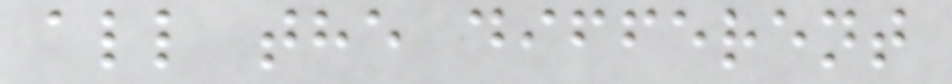all the different
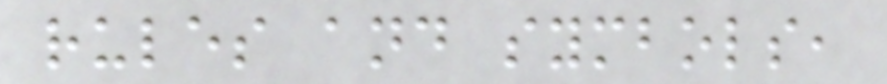rules and symbols,
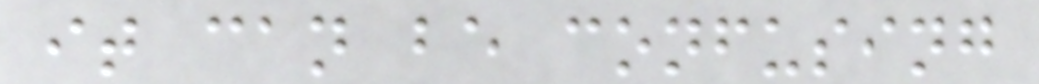it can be confusing
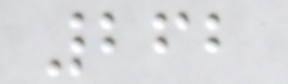262
